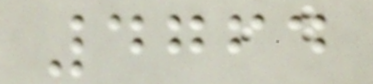4764
